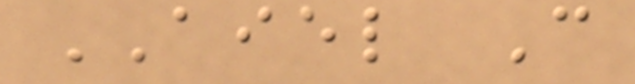AIEL C
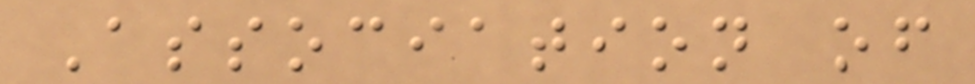Association of
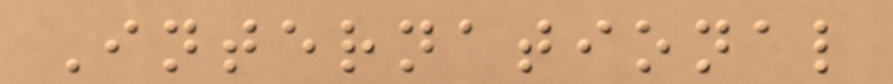International
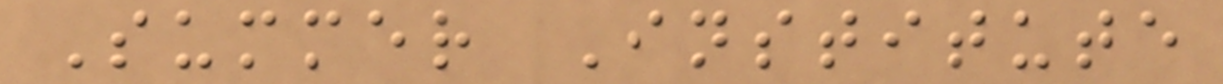Summer Institute
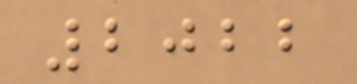2022
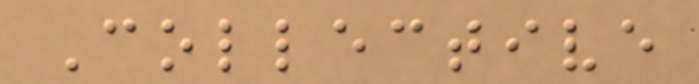Collective
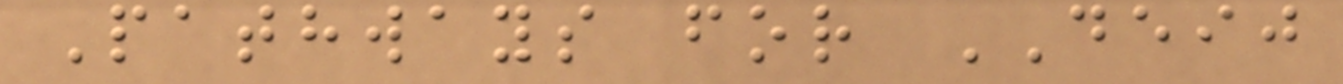Pathways for DEIJ
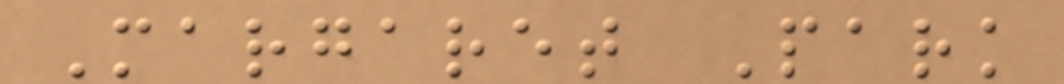Margaret Park
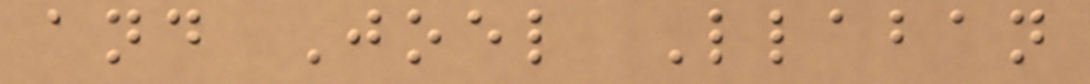and Joel Llaban
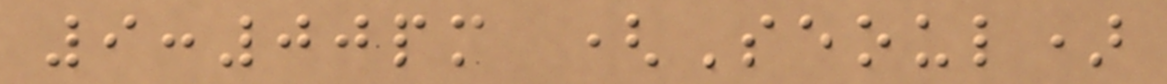9:00pm (Seoul)
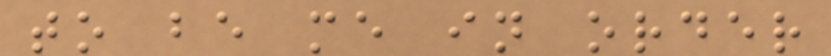to be me in order
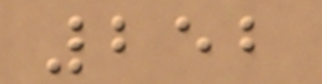252
